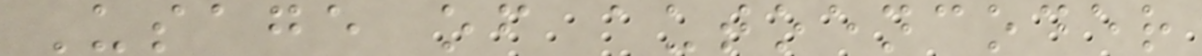Usage of autoencoder
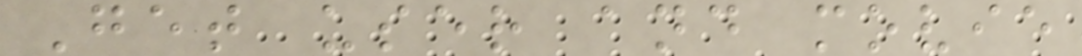Get user and movie
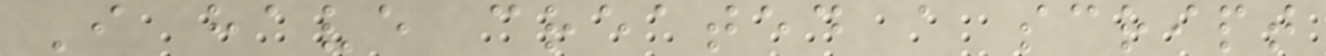I have created a script
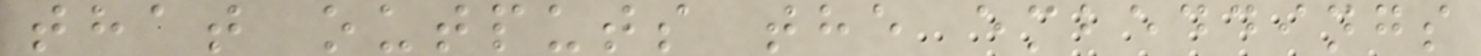that outputs the embeddings
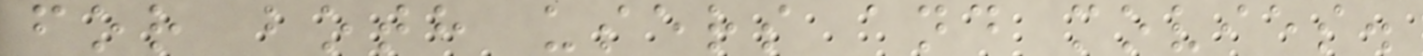for both users and movies.
